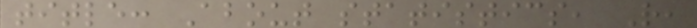title: About statistics, R,
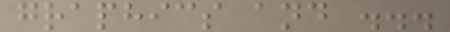graphics and ...
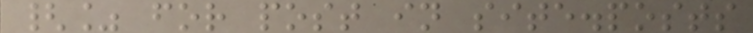{% for post in site.posts
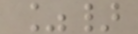%}
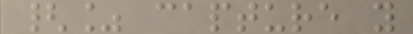{% capture y
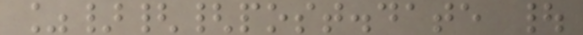%}{{post.date |
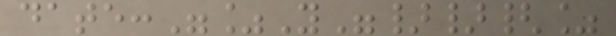date:"%Y"}}{%
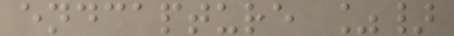endcapture %}
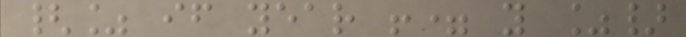{% if year != y %}
